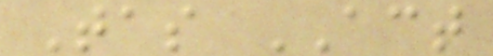Tas ACT
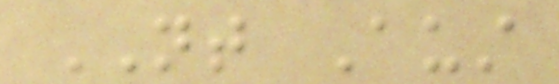NT Aust
